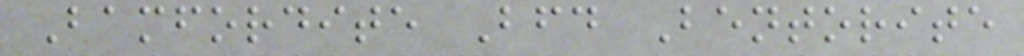Bamfordite Bfd Bentorite
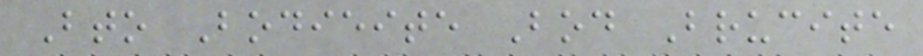Bto Bodieite Bod Brucite
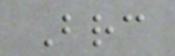Brc
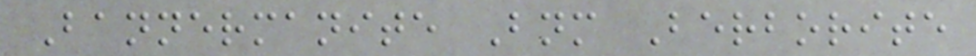Bannermanite Bnm Berborite
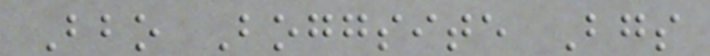Bbo Boggsite Bgs
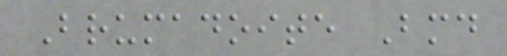Brumadoite Bmd
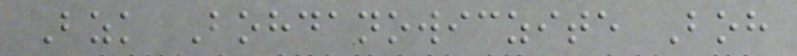Bzk Bohdanowiczite Boh
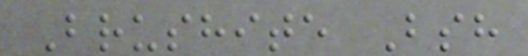Brushite Bsh
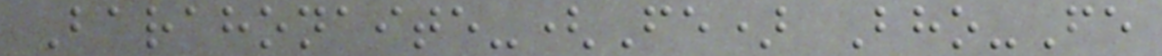Barahonaite-(Fe) Bho-Fe
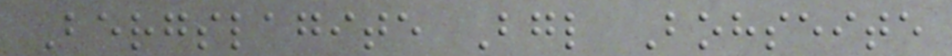Bergslagite Bgl Bohseite
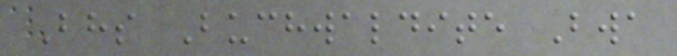Bhs Buchwaldite Bwa
